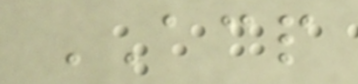ACP
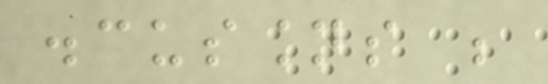discussions be
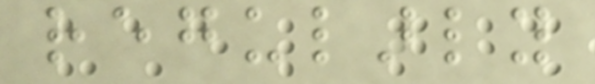regularly
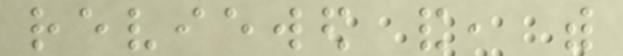reviewed and, with
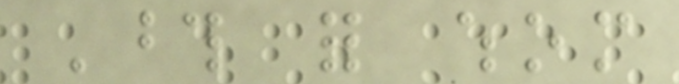Those for whom
